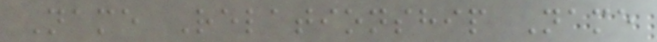Name Relationship Name
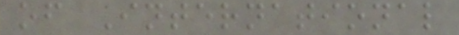of International
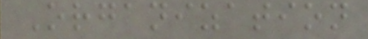Organization
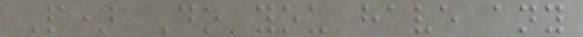P) Do you have any
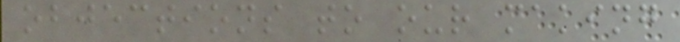objections to our making
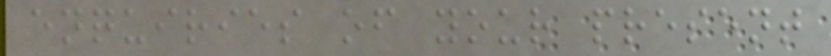enquiries of your present
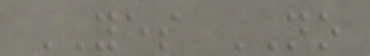YES NO
